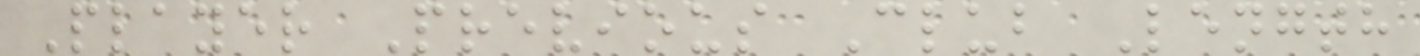Player Previous Club Length
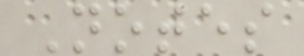Notes
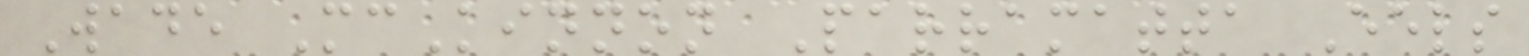Wade McKinnon Parramatta Eels
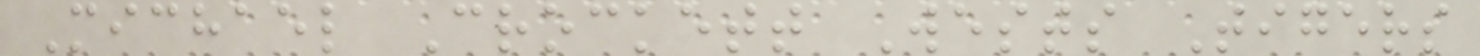Michael Crockett Wests Tigers
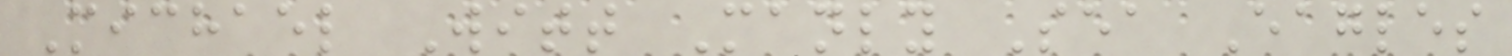Michael Witt Manly Sea Eagles
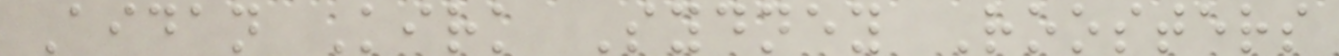Aidan Kirk Sydney Roosters
